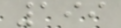199
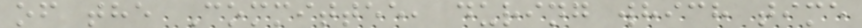of the Committee, during which time
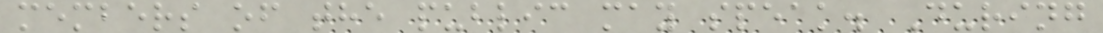members of the public may speak. During
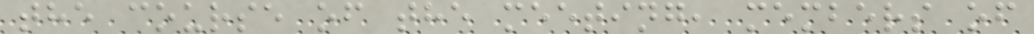the course of the meeting, members of
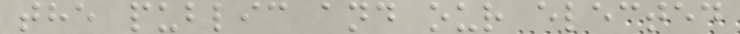the public and our elected
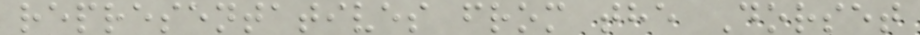representatives from the Dorset
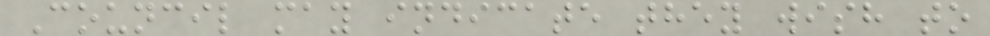Council may indicate they wish to
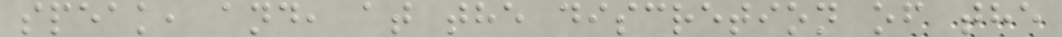speak, and, at the discretion of the
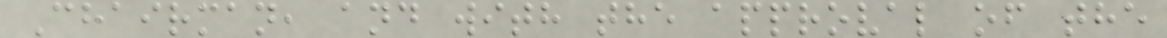Chairman, and with the approval of the
